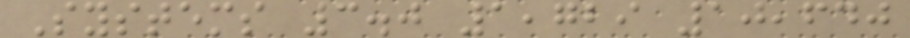Systems 3.0 1,729 10,640
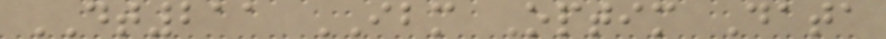DT211 IBM Optim Data
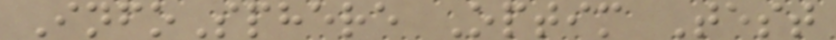InfoSphere Optim Test
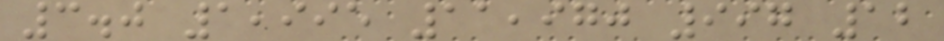3.0 1,995 11,970 997 12
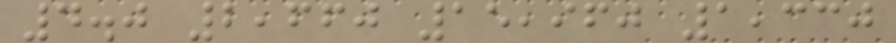4.0 2,660 15,960 1,330
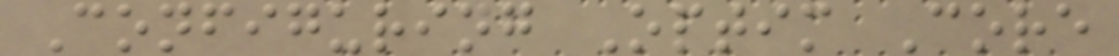Configuring Optim Core
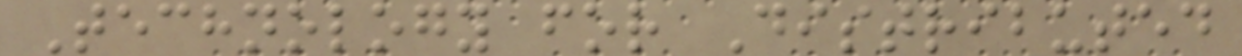Technology for Distributed
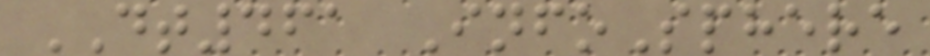DT461 InfoSphere
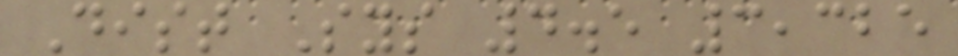Dist Sys 4.5 3,325
